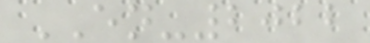EN-2022
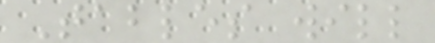Tables will
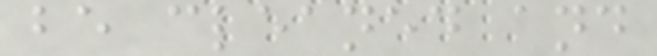be cleaned and
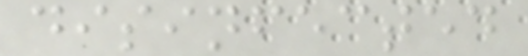disinfected
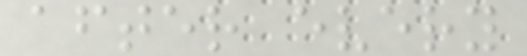after every
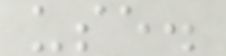use.
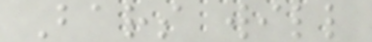Bars will
